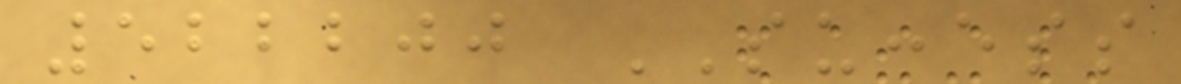522200 SUCCESS
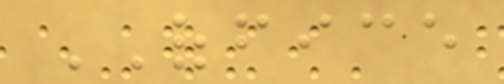OFFICE
